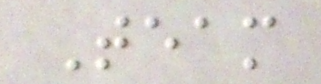Team
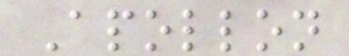Apollon
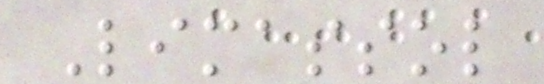Limassol
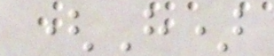(H)
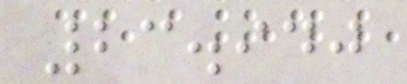23.940
